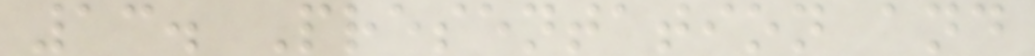13. Presentation and
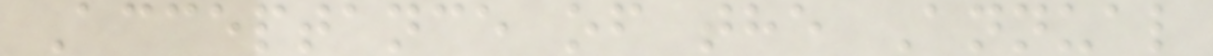Acceptance of the Annual
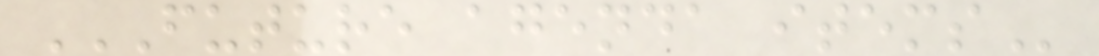FUTURE AGENDA ITEMS
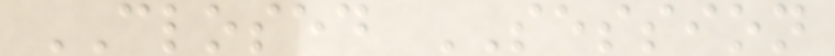CLOSED SESSION
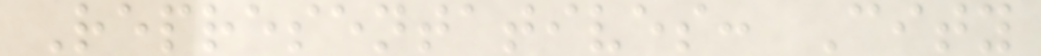Representatives: City
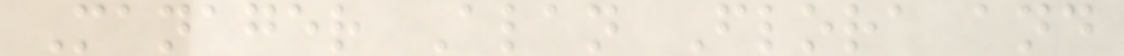Manager Alan Flora and
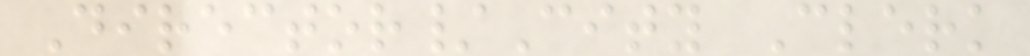Director/City Clerk
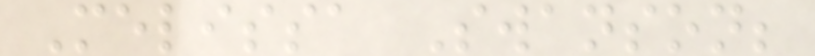Melissa Swanson;
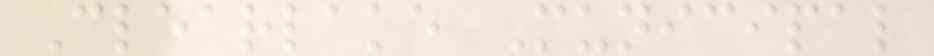Clearlake Municipal
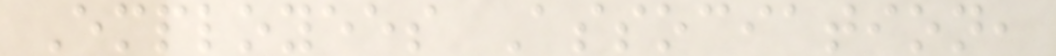Employees Association,
